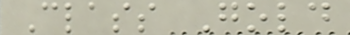Class Gold
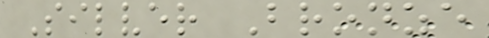Silver Bronze
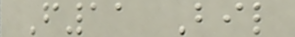F11 Bil
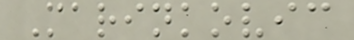Marinkovic
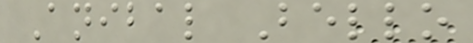Anibal Bello
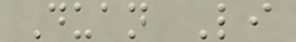Duan Li
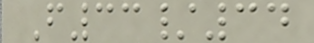F33/34
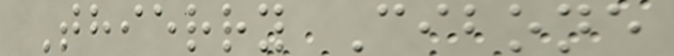Thierry Cibone
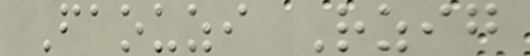Faouzi Rzig
